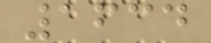1634
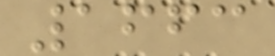1663
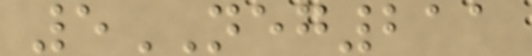5NEG211
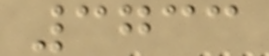3733
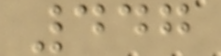447
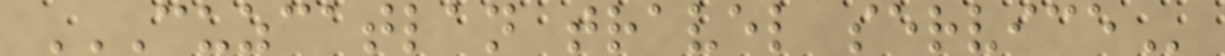CUZCATLAN TRAVEL SERVICE
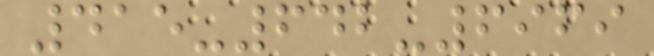415-642-6969
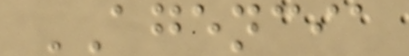AGENCIA
